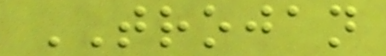TROJAN
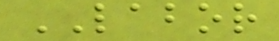LABOR
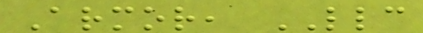Armor, LLC
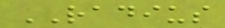RADIUS
